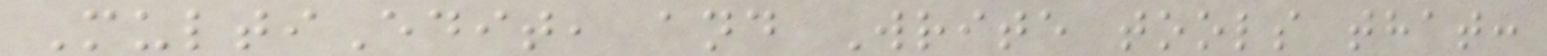MultiEdit, and Write tools that:
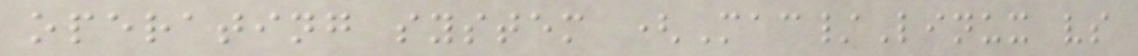operating system (Mac/Linux vs
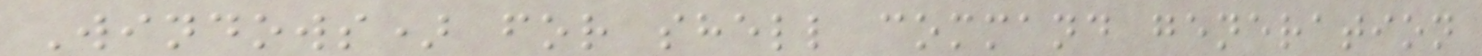Windows) for shell command generation
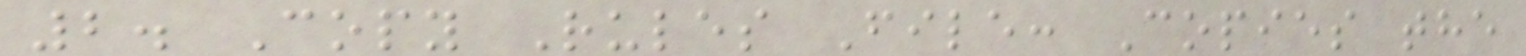2. Copy Rules File: Copies the
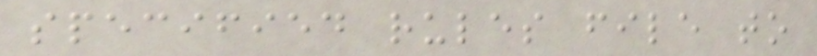specified rules file to
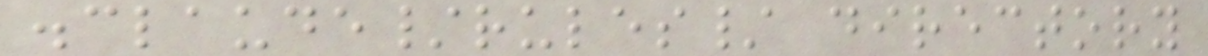.claude/rules/ directory
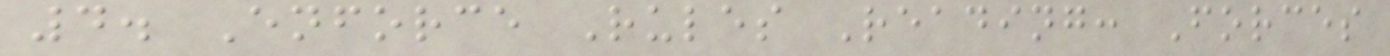4. Enforce Rules Reading: Forces
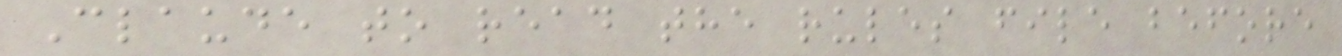Claude to read the rules file before
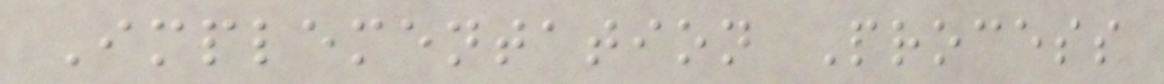Implementation Process
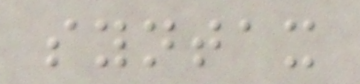syntax
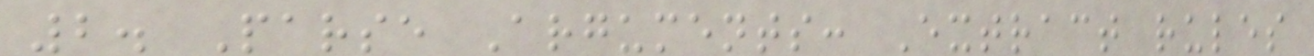2. Parse Arguments: Extract rules
